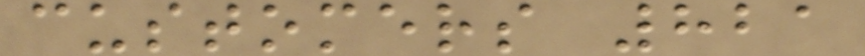customers 821
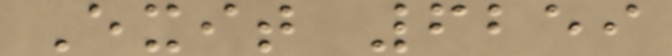Exit 6259
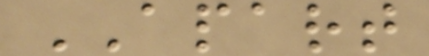APART
